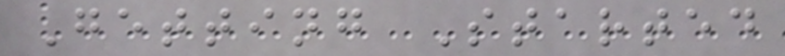Getting Started
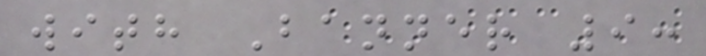with Banner 9:
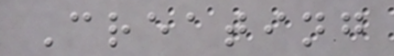Creating
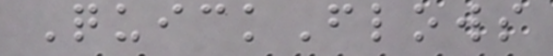QuickFlows
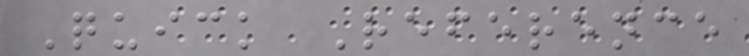Quick Reference
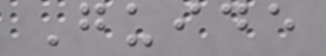Guide
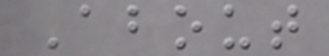About
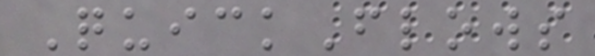QuickFlows
